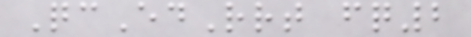QcEdRrt fq2
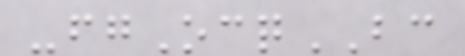-fgOcqBC
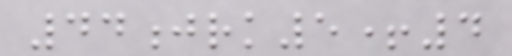44jrk5+4
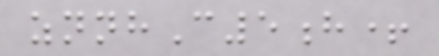znnhC5h+
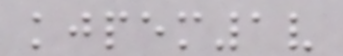kjpem1v
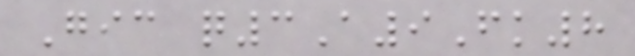Gic q3A9Fk8
